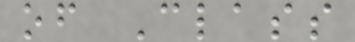of Class
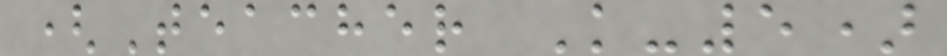(Teacher K-5)
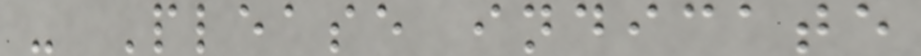- Please indicate
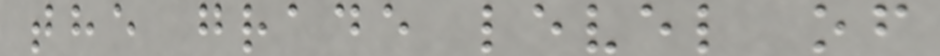the grade level of
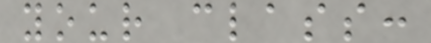your class:
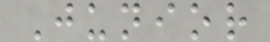Junior
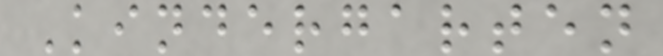Kindergarten
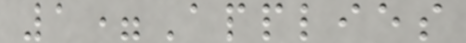1=Applies
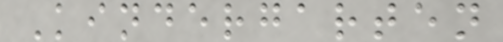Kindergarten
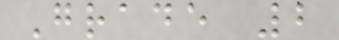Grade 2
